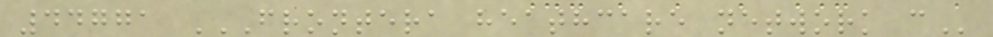44771 FRONTERA HEATHCARE NETWORK C
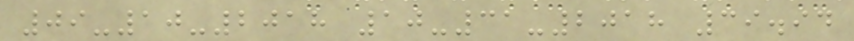09-10-2018 10-31-2018 39.94
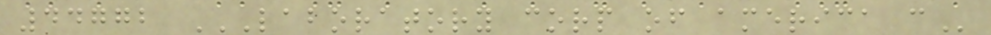44772 LABORATORY CORP OF AMERICA C
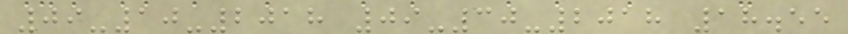09-10-2018 09-30-2018 18.55
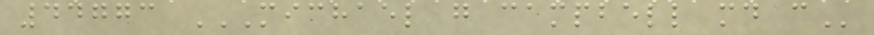44773 MICHAEL G CAMPBELL MD C
